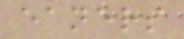eaners
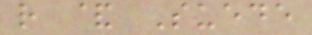r & Suede
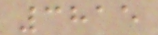3815
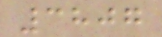3807
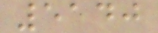5140
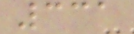331
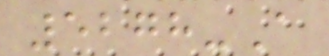5278-A
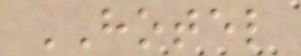HOTEL
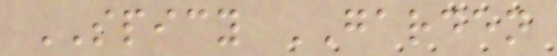SPICY GARDEN
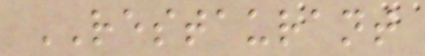RESTAURANT
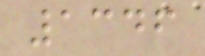1346
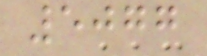5077
